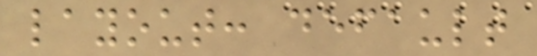layout: default
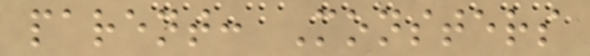parent: Monsters
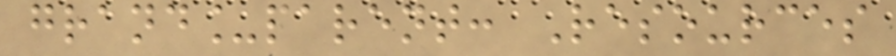grand_parent: Resources
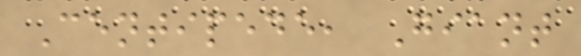Centipede, Giant
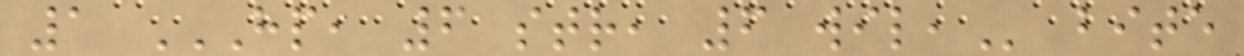1 HP, 6 STR, 6 WIL, bite
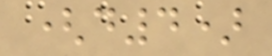(d4)
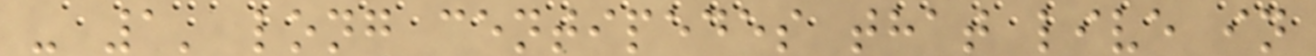- 1' long centipedes that live in
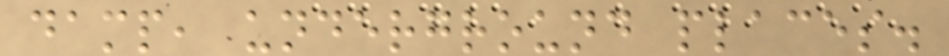damp, underground places.
